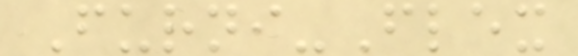Furni-Flex
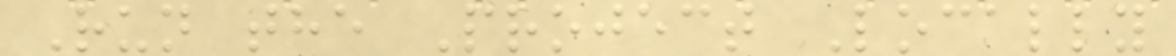Run the Project Locally
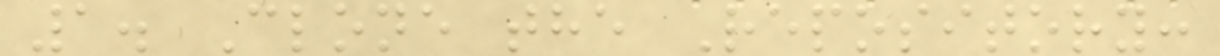1. Clone the Repository:
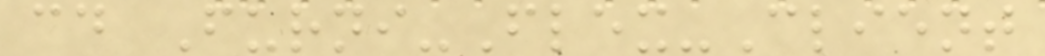cd Furni-Flex-Client
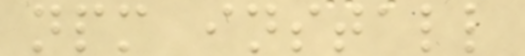npm install
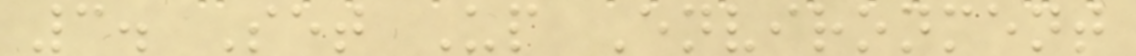3. Set Up Environment
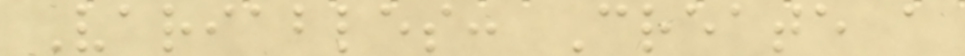Variables: Create a
